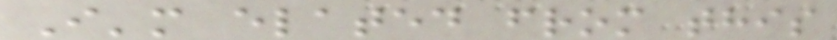I'm elated from this
